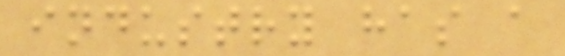industry has a
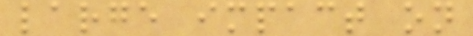large impact on
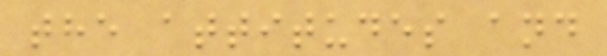the attitudes and
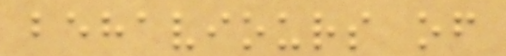behaviours of
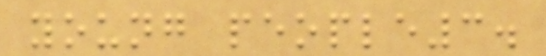young people3.
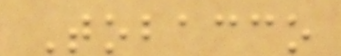Tobacco
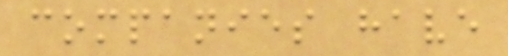companies have
